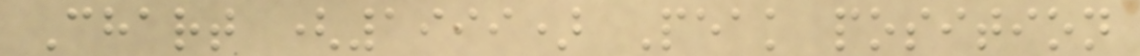Chart (1999) Peak position
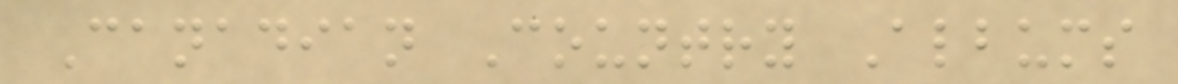Canadian Country Albums
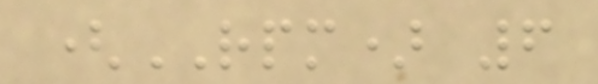(RPM) 6
